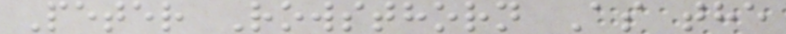Peter Rowsthorn As the
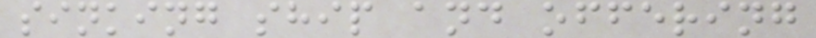sinking ship and offering
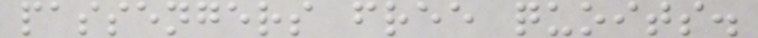passengers free quoits.
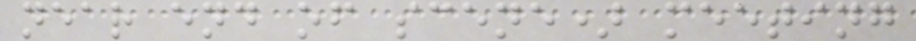near end of scene) meeting
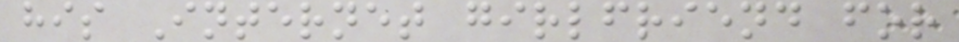his Internet girlfriend for
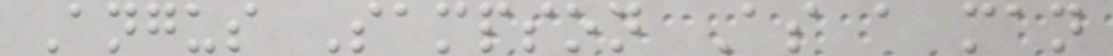Angus Sampson As a man
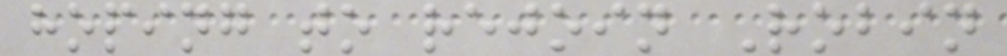hoping to rejoin Robin
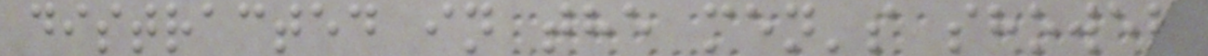distracted in the men's shower
